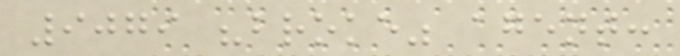9079 "broke" agent:
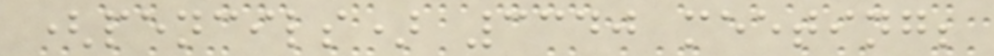(pencils) 3340 meeting;
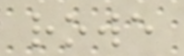rowe
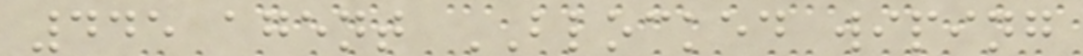445 agent BLOCKED wiping
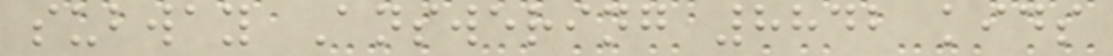subway Answering 8842 kids
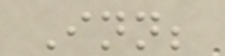Inn;
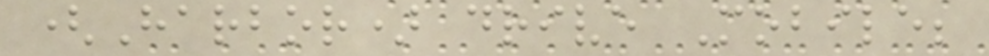(Harbor) drive Mobile;
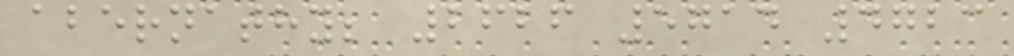abernathy; 2626 5714 4723
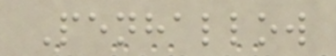Penhallow
